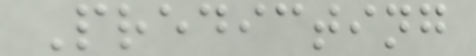Predicting
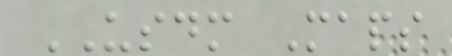USDM Maps
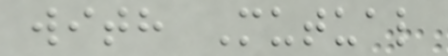with Mutual
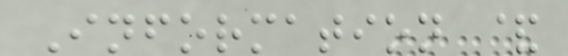Information &
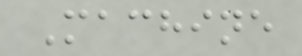Machine
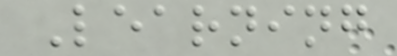Learning
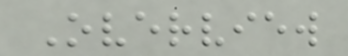Overview
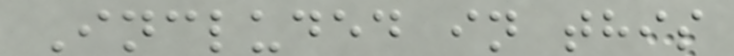Included in this
